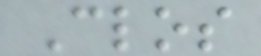Clos
